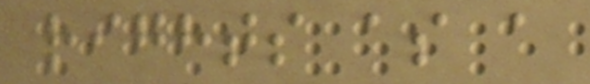rights as a
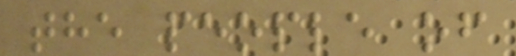the people of
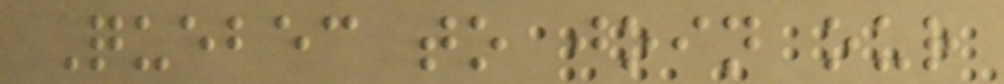Quebec to join our
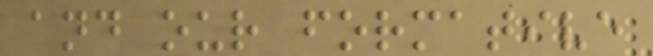and our formative
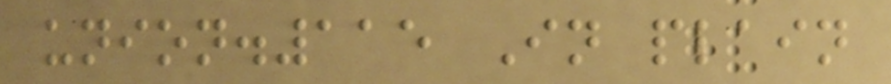union.115 In plain
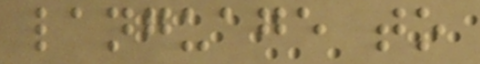language to
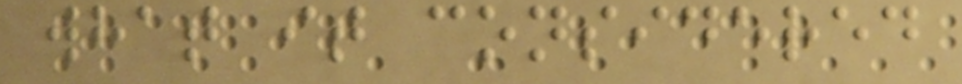what it considered
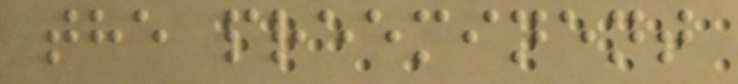the preeminent
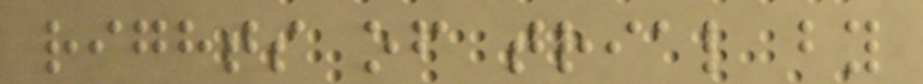rights of trial by
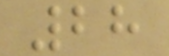28
